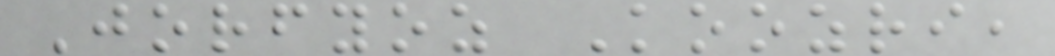Jorfyoz Koozri,
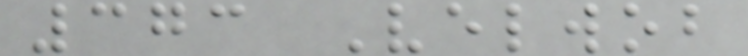373 Velwob
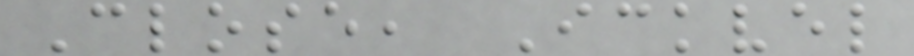Close, Ickvel
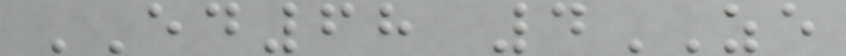ED68 4ZE
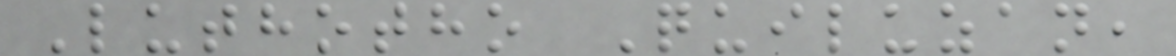Luthotho Quiluzan,
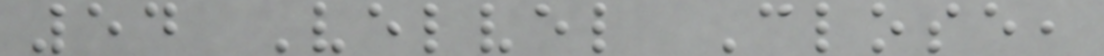54 Velvel Close,
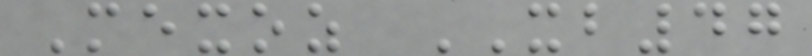Mexoz XB47
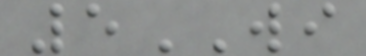5WI
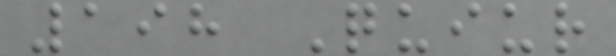198 Quiur
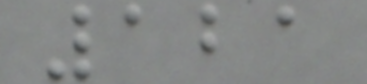121
